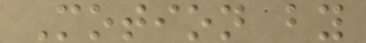Motion by
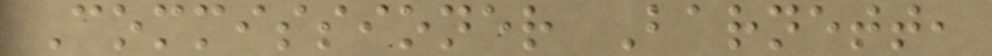Commissioner Barnett,
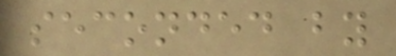seconded by
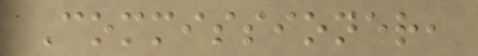Commissioner,
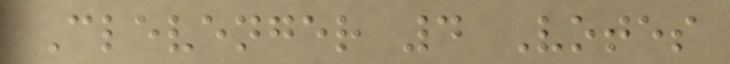Clevenger 4 Votes
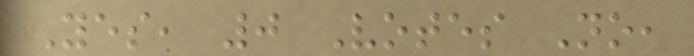Yes, 0 Votes No,
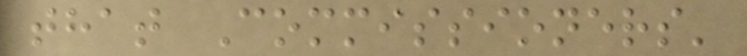that Commissioners'
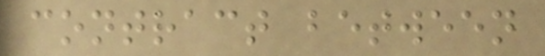contract between
